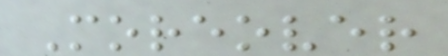Moreover
